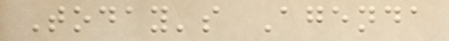Today's Agenda
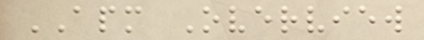APM Overview
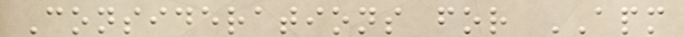Considerations for APM
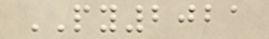PY2021
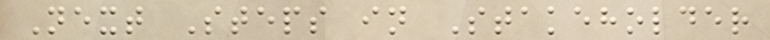Next Steps in Stakeholder
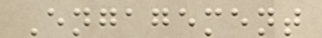Engagement
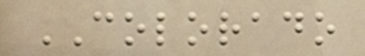COLORADO
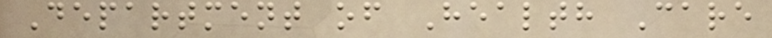Department of Health Care
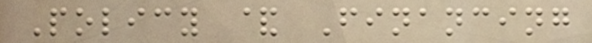Policy & Financing
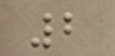2
